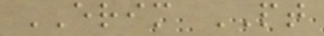ERIM PT
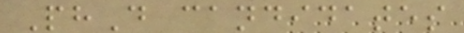PhD candidates
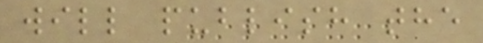will publish the
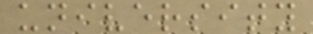university
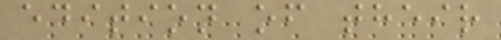edition of their
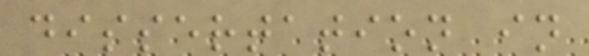dissertation in
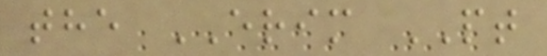the ERIM PT
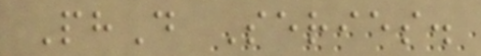PhD Series.
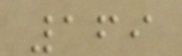169
